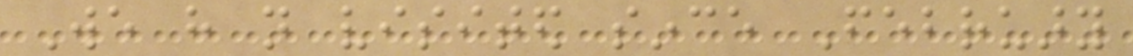We have not visited since February
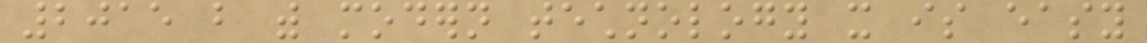2015 but with modern technology it is easy
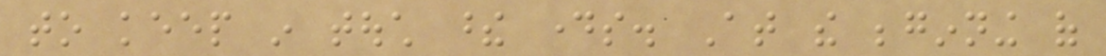to keep in touch these days. At the beginning of
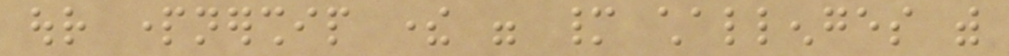our partnership there were many challenges with
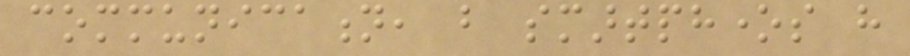communication, but smartphones have
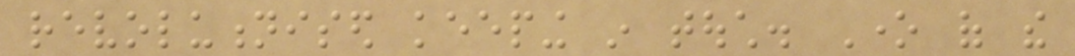revolutionised keeping in touch. One of the
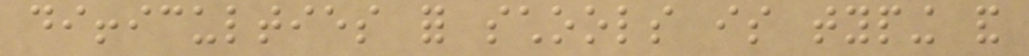difficulties for schools is typing and
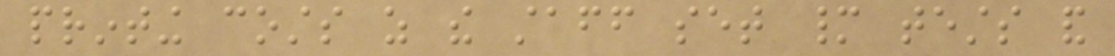printing costs as the staff set many tests and
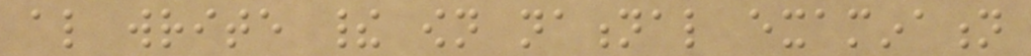also write their own national examination
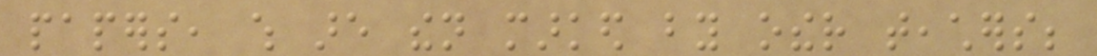papers, which are then marked by other teachers;
